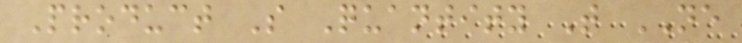Product S Quantity T NE
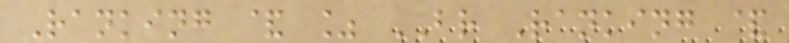Ranking & % BR Ranking &
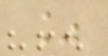%
